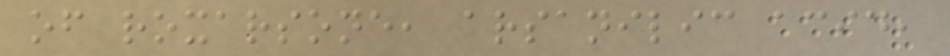of roxarsone, arsanilic acid,
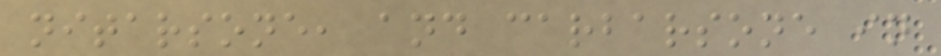nitarsone, and carbarsone in
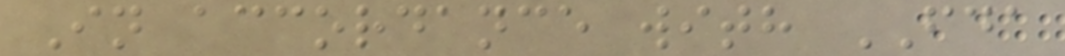In accordance with FDA
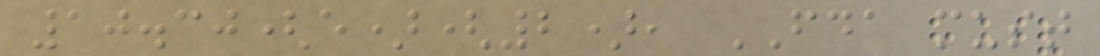10.30(e)(2), FDA must
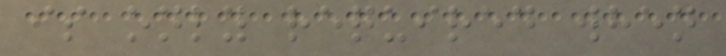is only required when
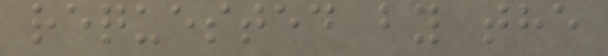requested by the
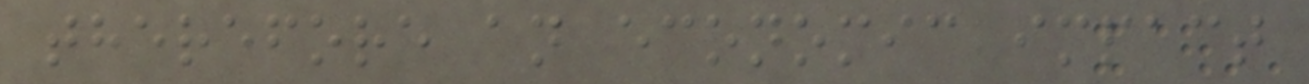therefore an economic impact
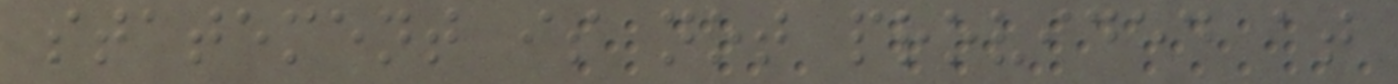statement is not provided at
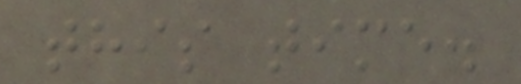this time.
